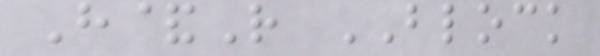H&R BLOCK
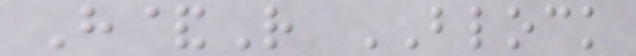H&R BLOCK
